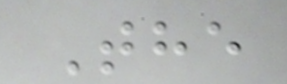The
